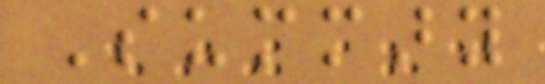Summary
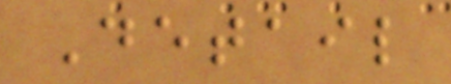Detail
